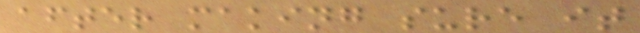after making sure it
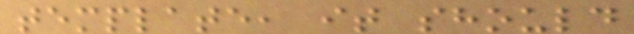template, it should
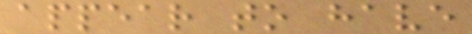appear to have
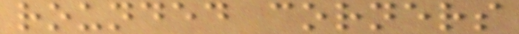rounded corners
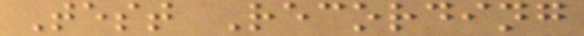Test Recording
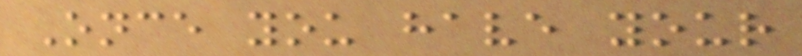Once you have your
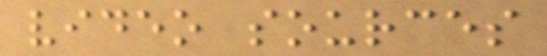video sources
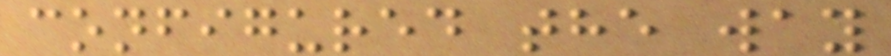configured the way
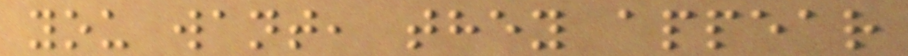you want, they appear
